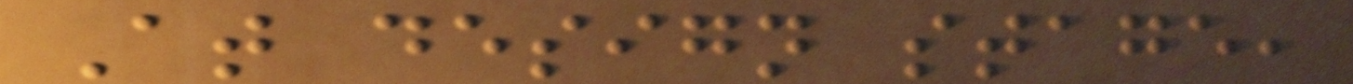At design stage,
